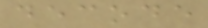decode
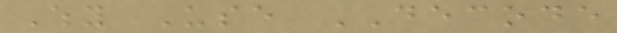Why Use DECODE
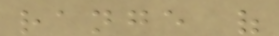range of
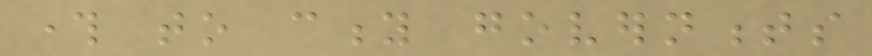through to city governments
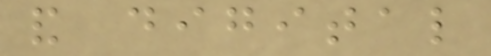and digital
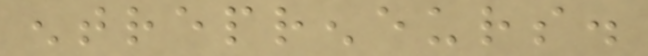entrepreneurs.
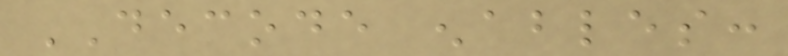DECODE enables:
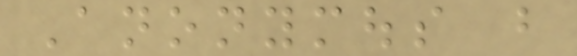Anonymous but
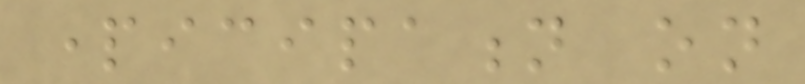participation on
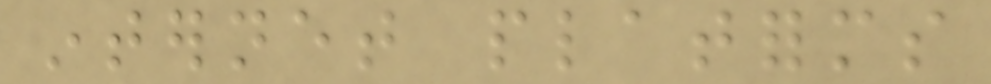internet platforms
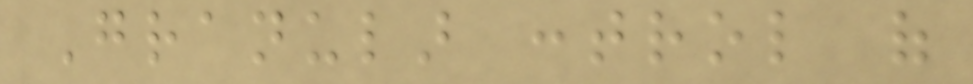Granular control of
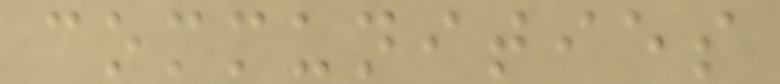communities
